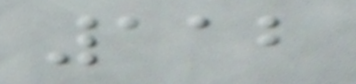112
